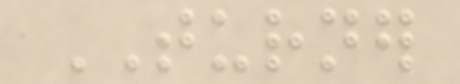TURNER
